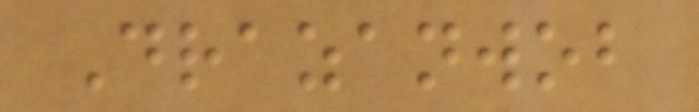Drazanwob
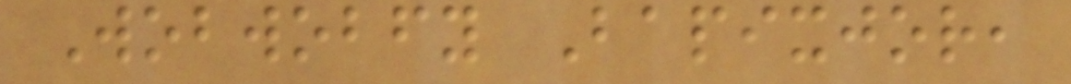Wobwobfy Bapixjor,
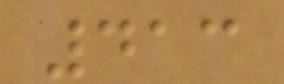413
